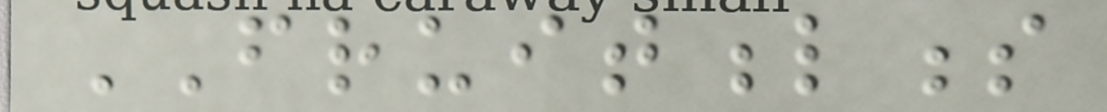FRUITFULNESS
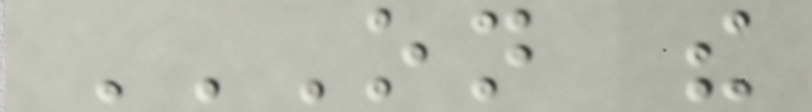ON THE
